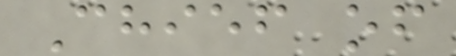Chief of
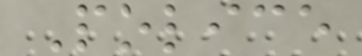Police
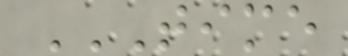TIME
